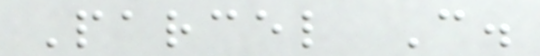Parcel C.
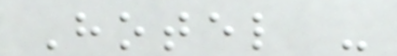Hotel -
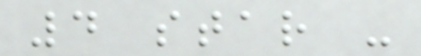4 star -
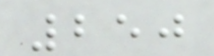250
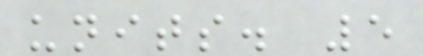units. 5
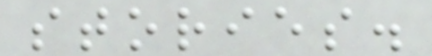stories.
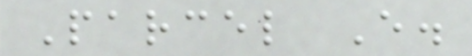Parcel E.
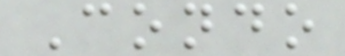Condo
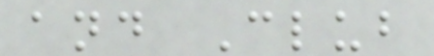and Club
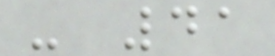- 41
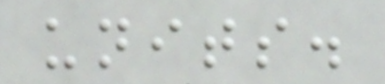units.
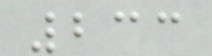233
